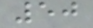50
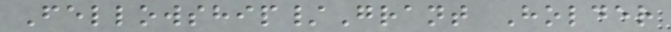Fellowship/Grant Holder
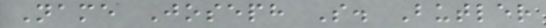Name Joseph S. Butler
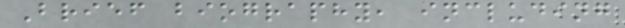Brief biography, including
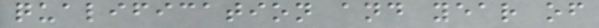qualification and year of
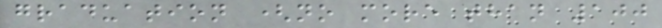graduation (no more than 100
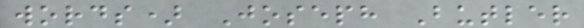words) Joseph Butler
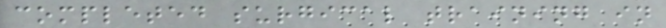completed surgical training in
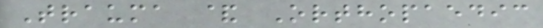Trauma & Orthopaedic
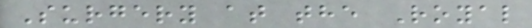Surgery at the Royal
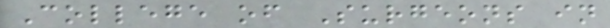College of Surgeons in
